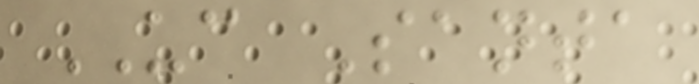UC Santa
